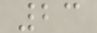23
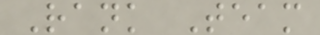Rank Team
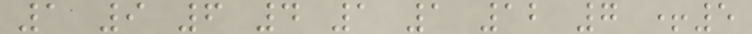1 9 6 4 1 1 12 7 +5
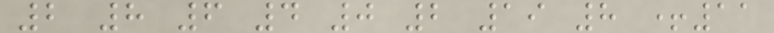2 8 6 4 0 2 19 8 +11
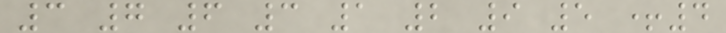3 7 6 3 1 2 9 5 +4
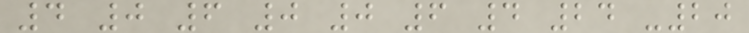4 0 6 0 0 6 4 24 -20
